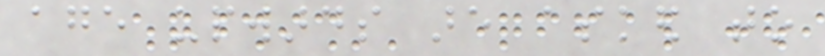age upwards are asked to
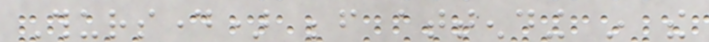Thursday) before attending in the
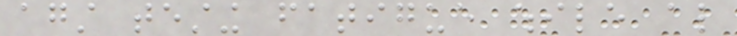against testing fatigue while also
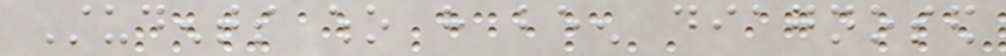Students who have been diagnosed
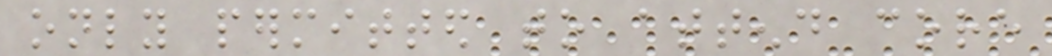only permitted to attend core
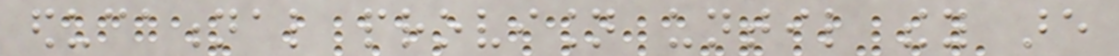educational provision until they are
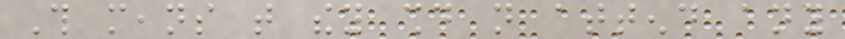This means that they should not attend any
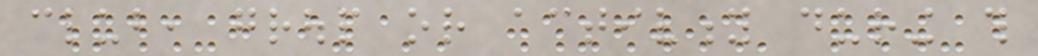club, group or activity during this
